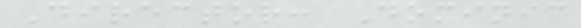Director: Dominic
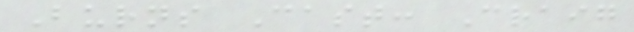Burns Cast: Craig
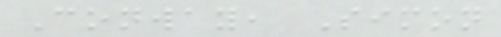Conway, Simon
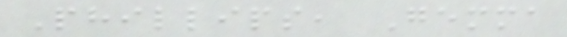Phillips, Gemma
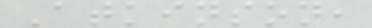Atkinson,
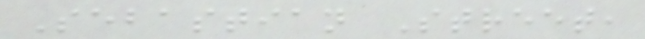Sebastian Street,
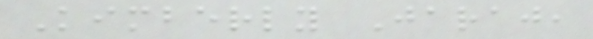Kimberly Jaraj,
